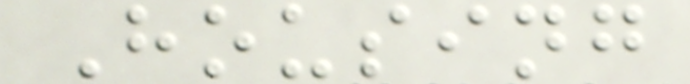Housing
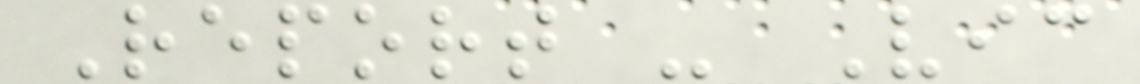Report - Vic
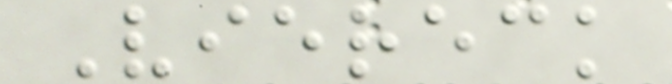Viereck
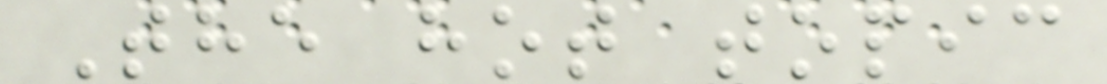The hot topic
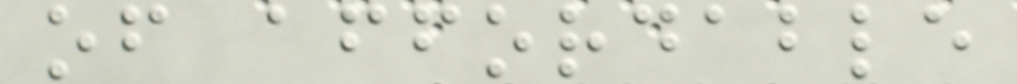of affordable
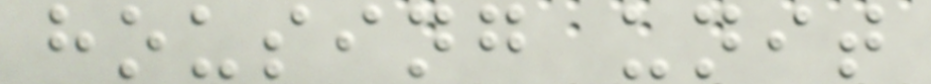housing unit
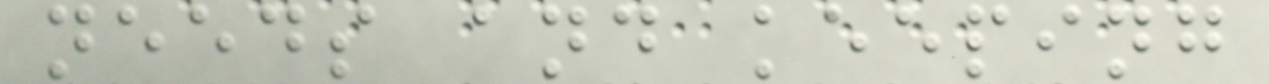needs and keeping
